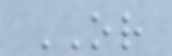OR
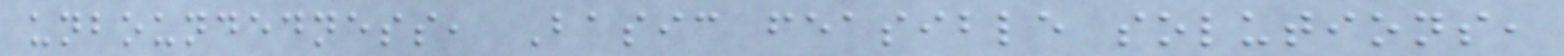unboundedness, Basic feasible solutions,
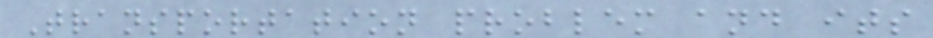Transportation problem and its
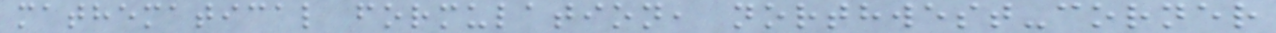mathematical formulation, northwest-corner
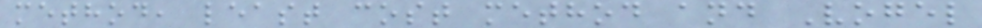method, least cost method and Vogel
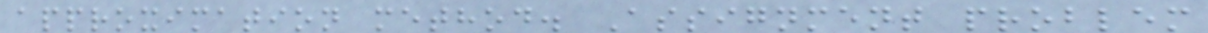approximation method. Assignment problem
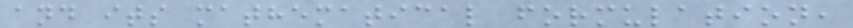and its mathematical formulation,
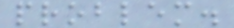problem.
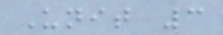Unit 3
